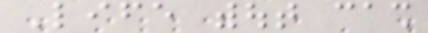Life without cash
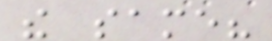the same?
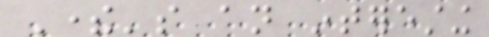There's an interesting
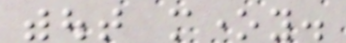without money.
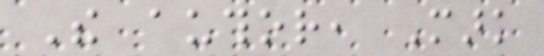The author, Mark
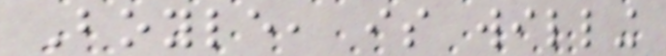Boyle, is willing
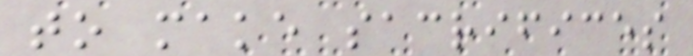to make sacrifices
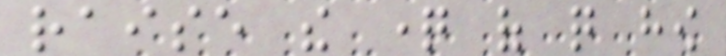raise the question of quite how
